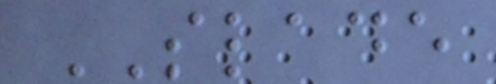SLADE
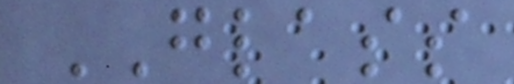GLASS
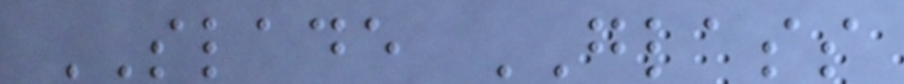SLADE GLASS
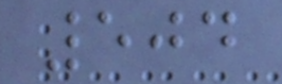504
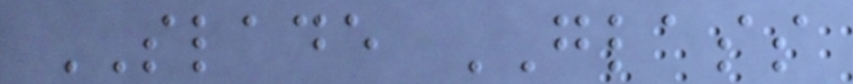SLADE GLASS
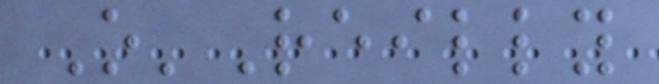O'Reilly
